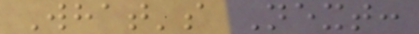What's Next:
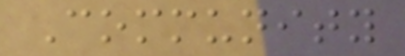Community
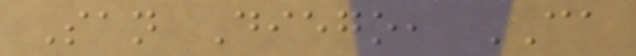San Diego, CA
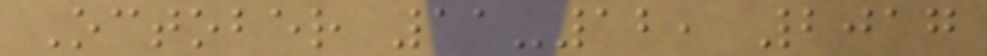October 11-12, 2017
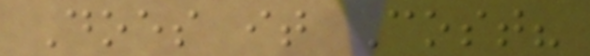Does it Cost?
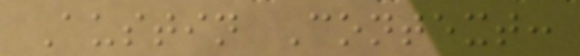Austin Context:
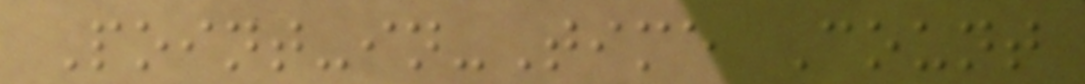Point-in-Time Count
